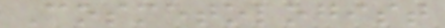Cosmetologist
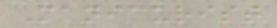Manicurist
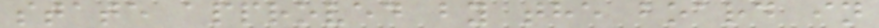state approved by the board in
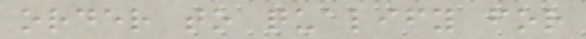order to qualify for
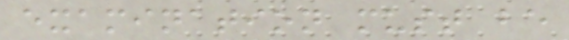examination must be
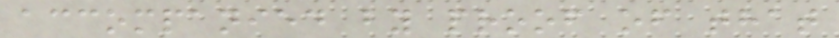accompanied by proof of that
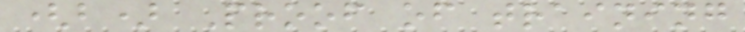(b) Proof of training
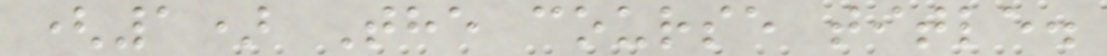(1) The course title.
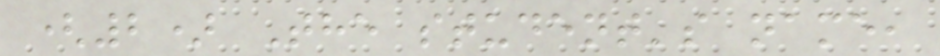(2) The student's name,
